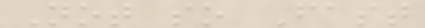Not so Fast
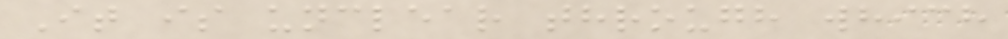It is unclear through which
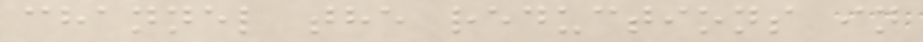channel the reductions in
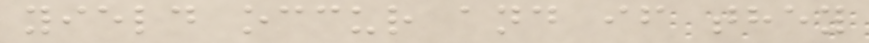yield occur and if they
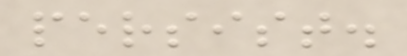persist.
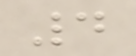4
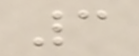3
